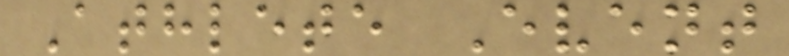Athlete Event
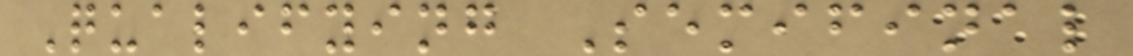Qualifying Semifinal
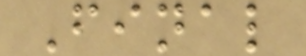Final
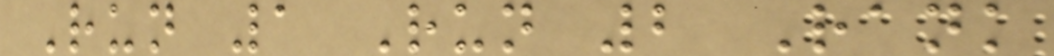Run 1 Run 2 Rank
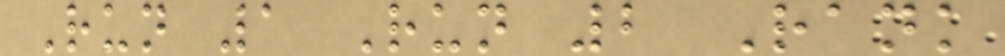Run 1 Run 2 Rank
